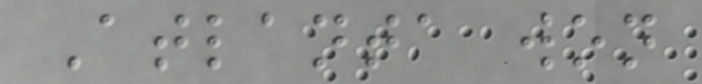Atlanta won
